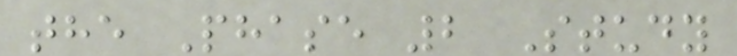the Phase 2 Study
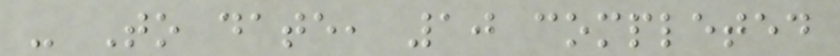- To date, 10 completed
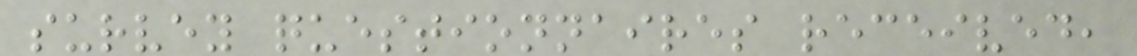survey questionnaires received,
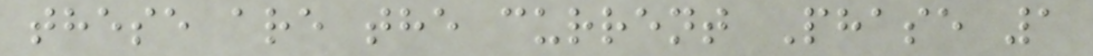these are the current Phase 1
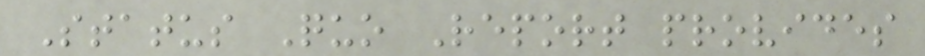Status Quo Report provides
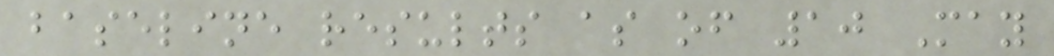baseline results as of 10 May
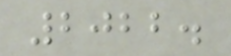2022.
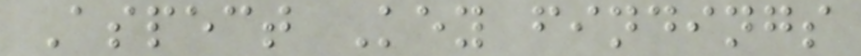Aspect Key findings
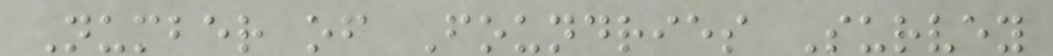Number of Foundries Survey
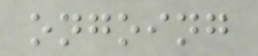ongoing
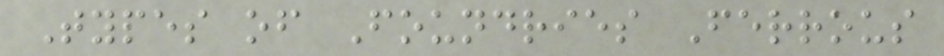Types of Foundries Ferrous
